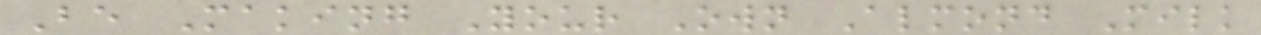Be Making Your Own Almond Milk
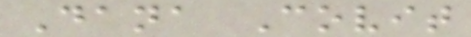Dana Covit
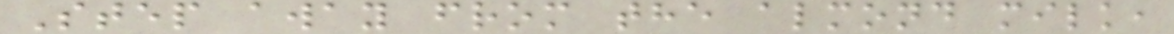Step away from the almond milk,
